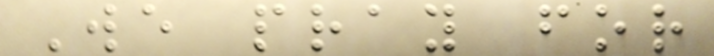We pray for
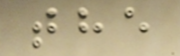the
